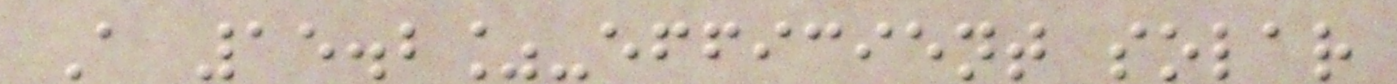A 15.2%-efficient solar
